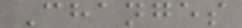Changes
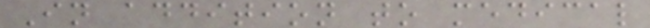In addition to medical
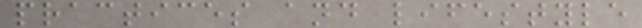practices and lifestyle
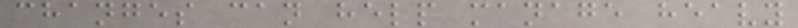changes can help manage heavy
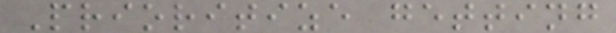Prioritize getting
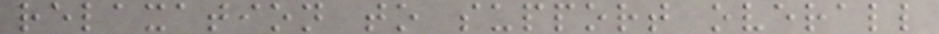relaxation to support overall
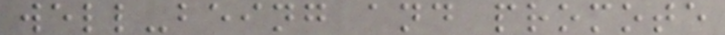well-being and promote
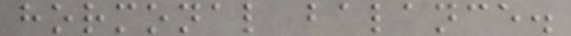hormonal balance.
